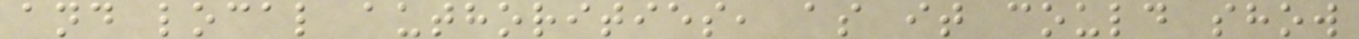and local authorities, as it could show
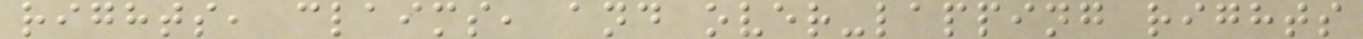rights, claims, and over-lapping rights
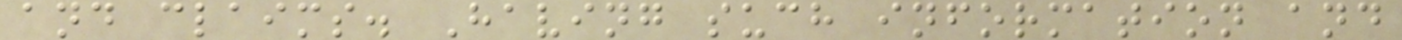and claims. Having such information and
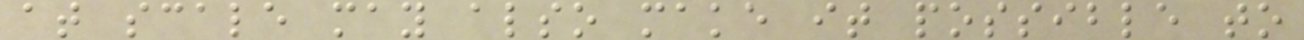at scale may also make it possible to
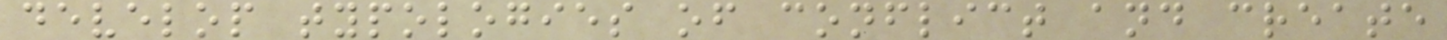develop typologies of conflict and create
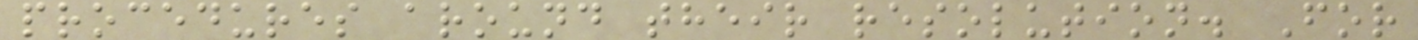procedures around their resolution. For
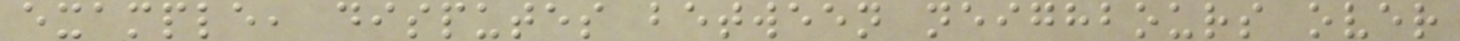example, disputes between neighbours over
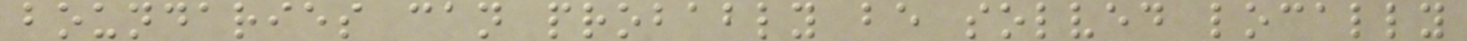boundaries can probably be solved locally
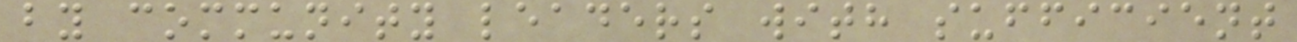by community leaders with sufficient
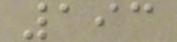193
